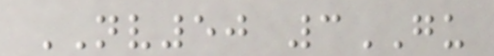NV50 3GU
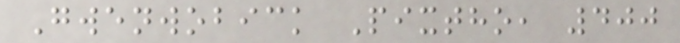Gwenwobick Pixtho, 400
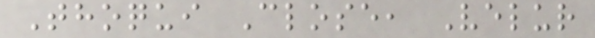Thoqui Close, Velur
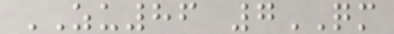ZU86 7QM
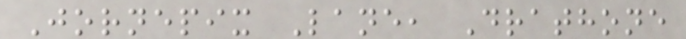Jornepix Lane, Drathone
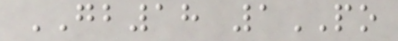GB18 1PO
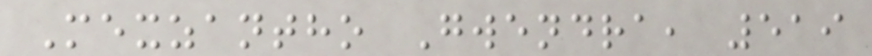Mexzantho Gwendra, 519
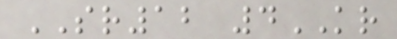SR12 4KR
